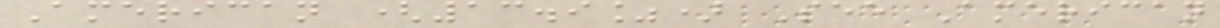American (13.9%) See American
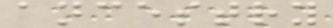ancestry
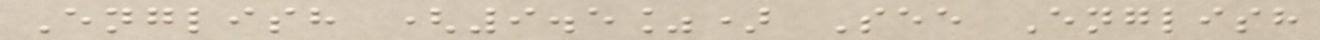English (9.5%) See English
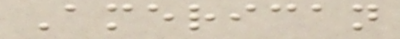American
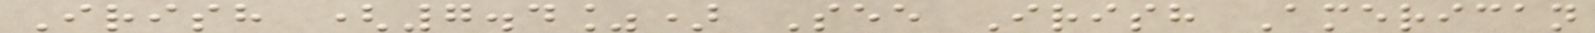Irish (7.4%) See Irish American
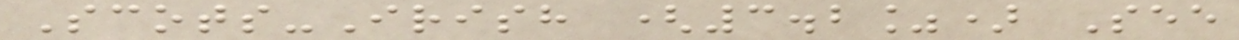Scots-Irish (3.2%) See
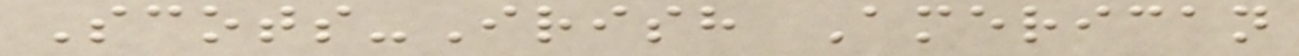Scots-Irish American
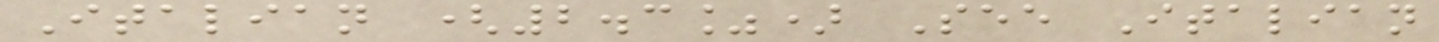Italian (2.3%) See Italian
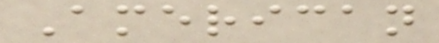American
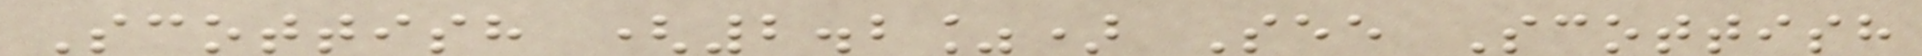Scottish (2.2%) See Scottish
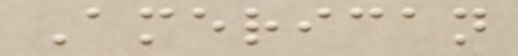American
